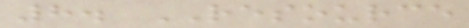8. RESOURCE
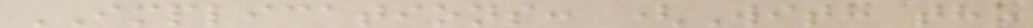IMPLICATIONS: (With the
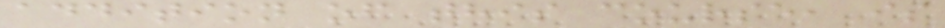addition of this course, is
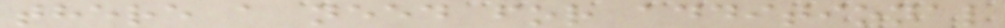there a need for additional
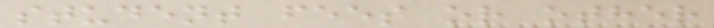student fees or other
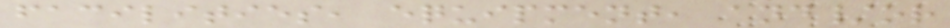facilities, equipment, and/or
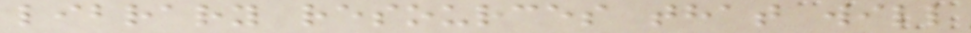library resources that will
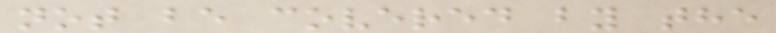not be covered by the
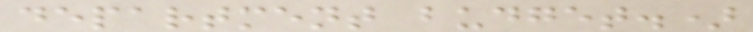department budget.)
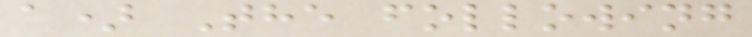a) The following
